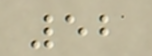52
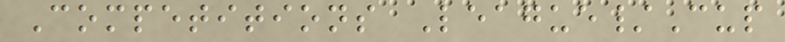Competitions League/Cup
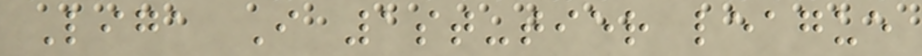Liga I 1st-tier league
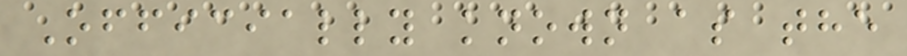Officially known as the
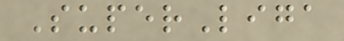SuperLiga
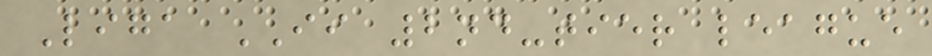Liga II 2nd-tier league
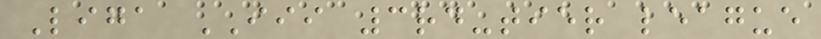Liga III 3rd-tier league
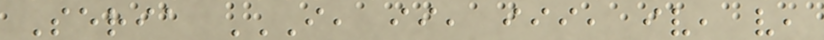Seria I, II, III, IV, V,
